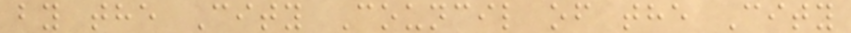by the City Council of the City
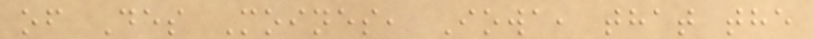of Des Moines, Iowa, that the
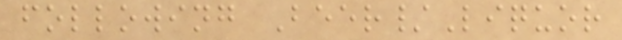following Beer/Liquor
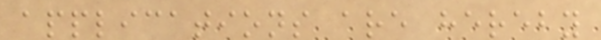applications are hereby
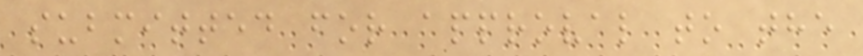submitted for approval to the
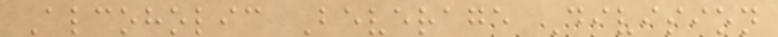Alcoholic Beverage Division
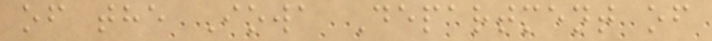of the Iowa Department of
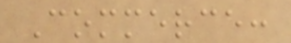Commerce:
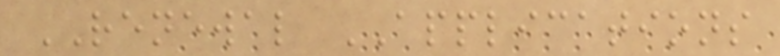RENEWAL APPLICATIONS
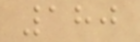180
